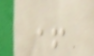+
